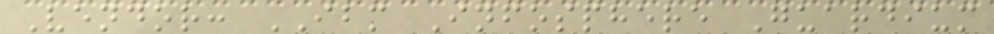Vendor: IBM Infosphere Guardium
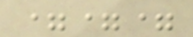===
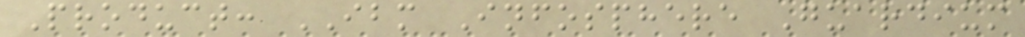Product: IBM Infosphere Guardium
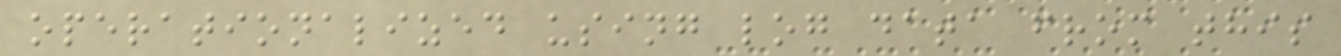operationalized using log data from this
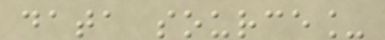data source_
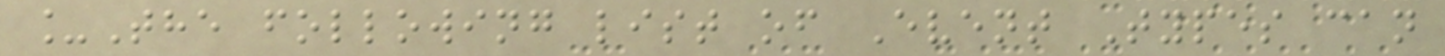_The following list of Event Types can
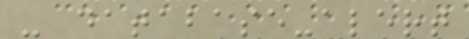- database-alert
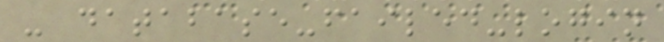- database-failed-login
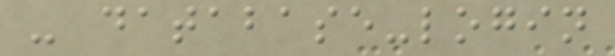- database-login
